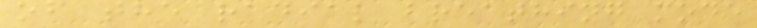of the radial breathing mode
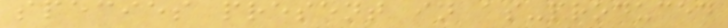species present in as-produced
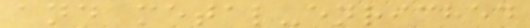and metal-enriched
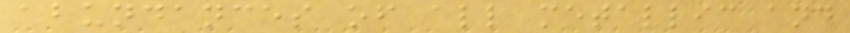abundances of all metallic and
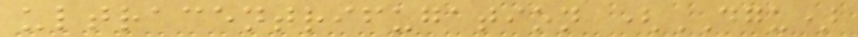ultracentrifugation (DGU)
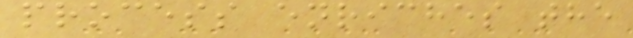process enriches the
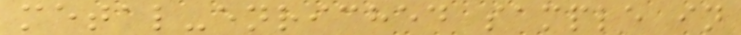metal-enriched sample in
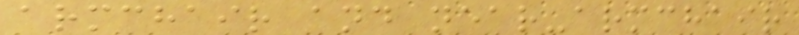armchair and near-armchair
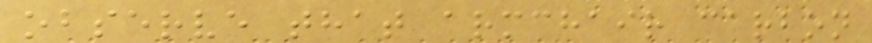observe that armchair carbon
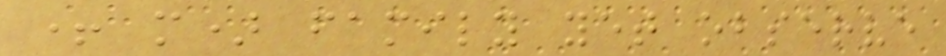+ m) family yet observe
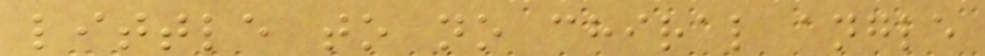little to no chiral angle
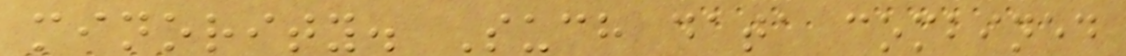minority. Such data combined
